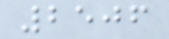2506
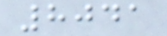8041
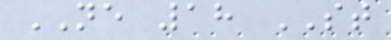NE 18 ST
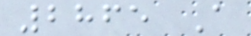2865 A
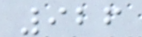926
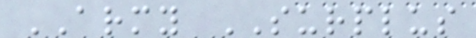ARMY SURPLUS
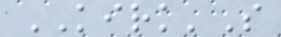KIRK'S
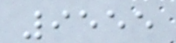9555
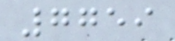7759
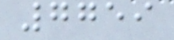7759
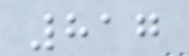817
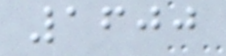1600
